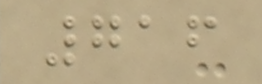716
